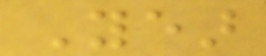Year
